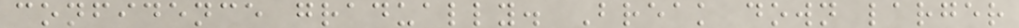confidence gradually. Break down larger
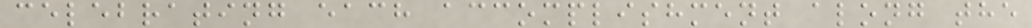celebrating each accomplishment along the
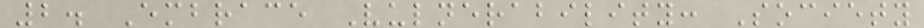2. Embrace Vulnerability: Society
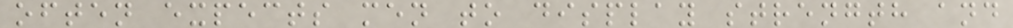often expects men to display strength and
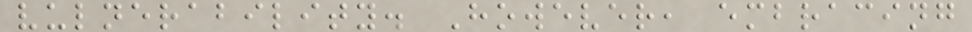vulnerability. However, embracing
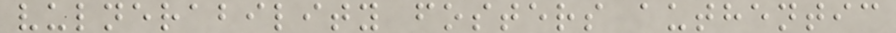vulnerability fosters authentic
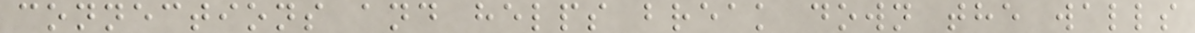connections and helps break down the walls
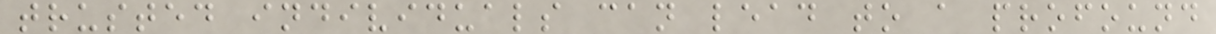trusted individuals can lead to a profound
